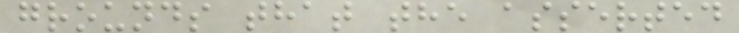grounds that the asserted
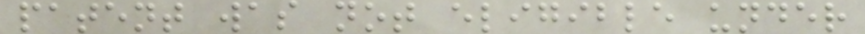patent was not eligible under
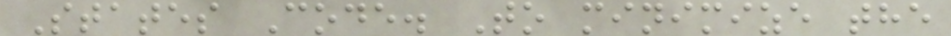States Code. To minimize the
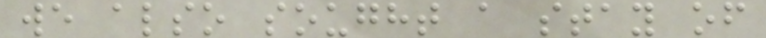we also sought a stay of
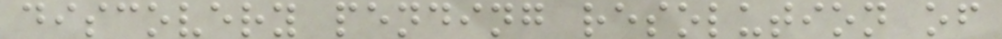discovery pending resolution of
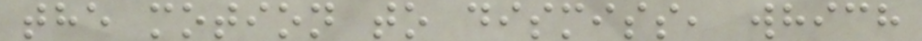the motion to dismiss, which
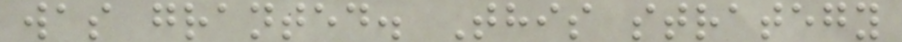was granted. This strategy
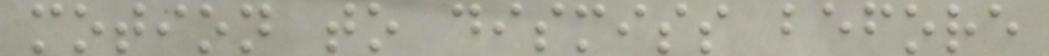motion to dismiss before
